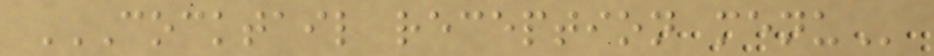COCKTAIL RECEPTION MENU
